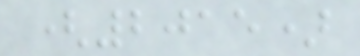(2015)
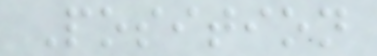Position
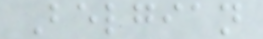Belgian
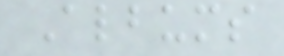Albums
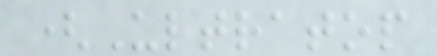(Ultratop
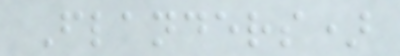Flanders)
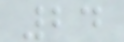24
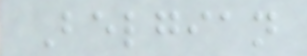Belgian
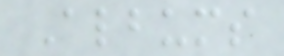Albums
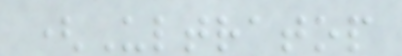(Ultratop
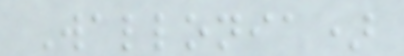Wallonia)
